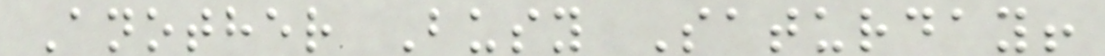Another Busy Saturday!
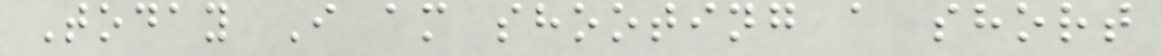Today I am shooting a short
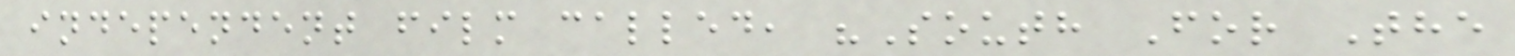independent film called, "South For The
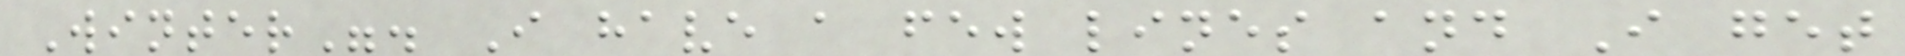Winter". I have a few lines and I get
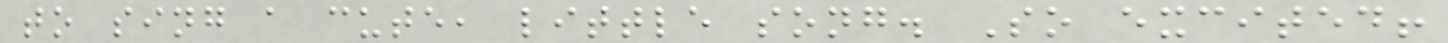to sing a cute, little song. So excited!
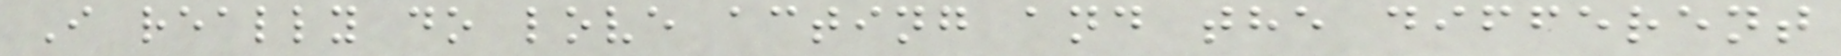I really do love acting and the different
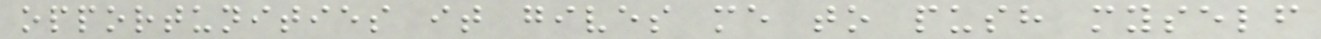opportunities it gives me to push myself
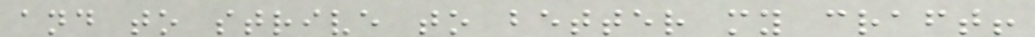and to strive to better my craft!
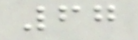67
